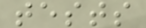tests
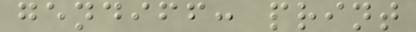gendiff: print
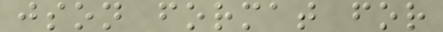json format for
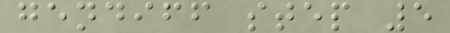gendiff step 5
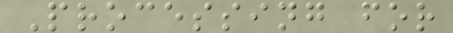Processing for
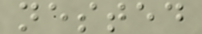nested
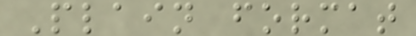Plain format
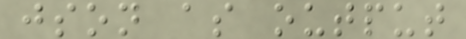json as output
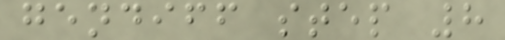gendiff step 8
